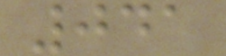041
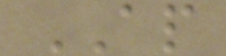AP
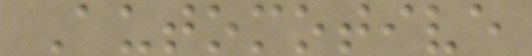Automotive
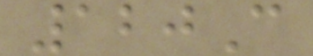120C
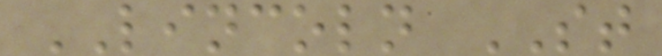LINCOLN ST
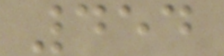454
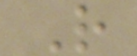R
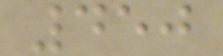450
